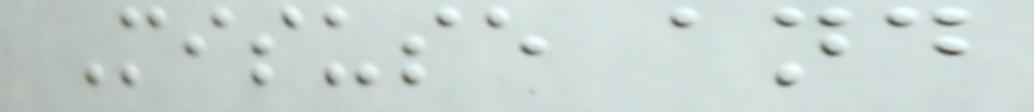Misuse and
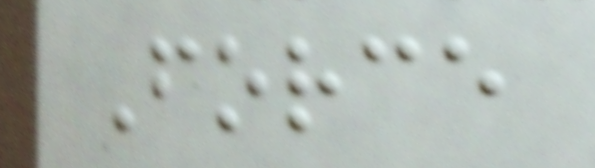Force
